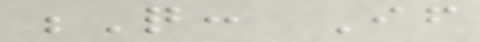Q: If
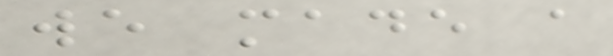we made a
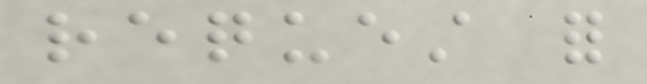request for
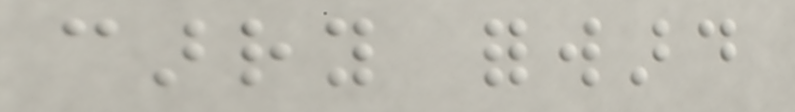carry forward
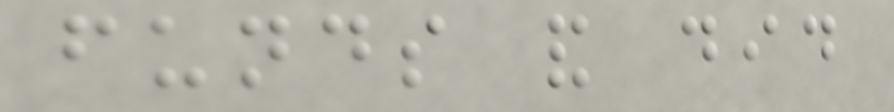funds and did
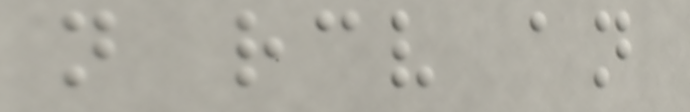not receive an
